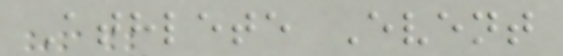Athlete Event
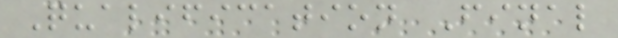Qualification Final
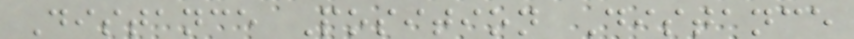Distance Position Distance
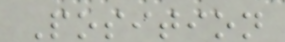Position
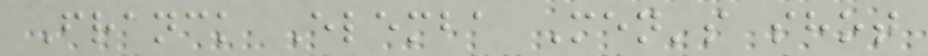Franck Elemba Men's shot
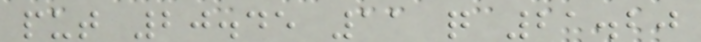put 20.45 11 q 21.20
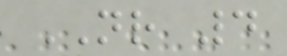NR 4
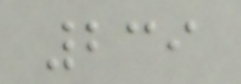239
